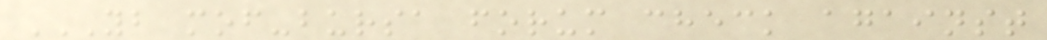YB MOF-BURSA FORUM CHECK AGAINST
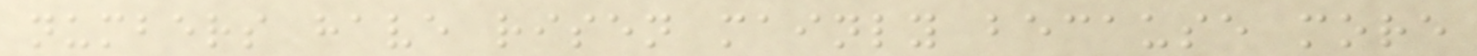numbers have risen mainly because more
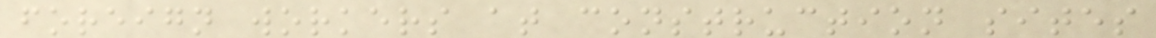foreign workers at construction sites
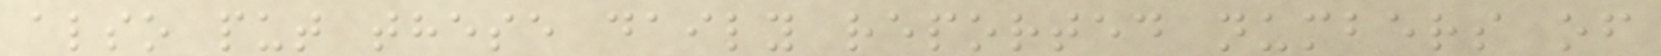also put these daily reported numbers of
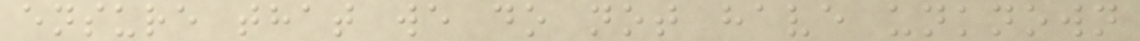ensure that we do not have unknown
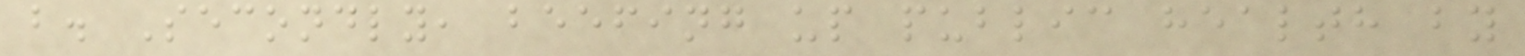b. Secondly, beefing up public health by
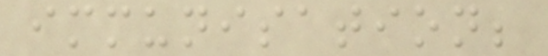immunisation;
